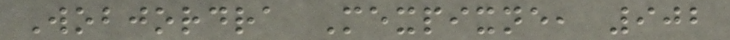Wobjordra Mexpixne, 902
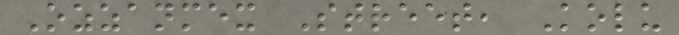Ozzanmex Street, Kolu
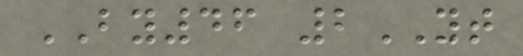BY46 2YT
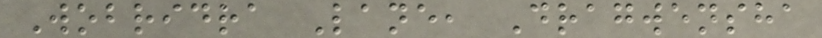Wobridra Lane, Dragwensha
